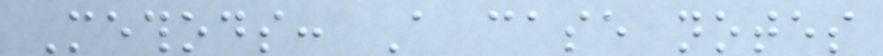Methods: A case notes
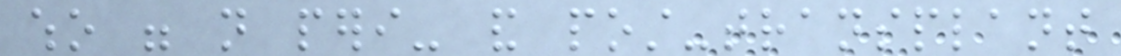who were not peri- and post-transplant
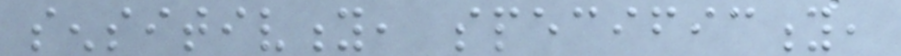sensitivity, specificity,
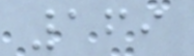169
